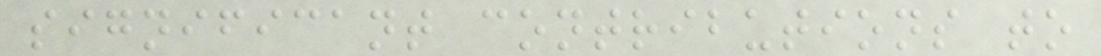significant contributions to
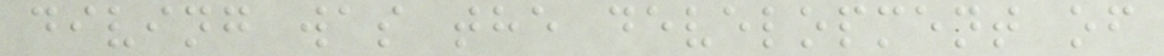diving was the development of
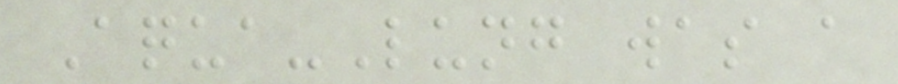Aqua-Lung was a
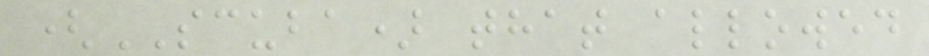(SCUBA) that allowed
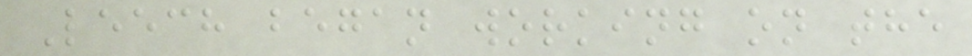Leech began working on the
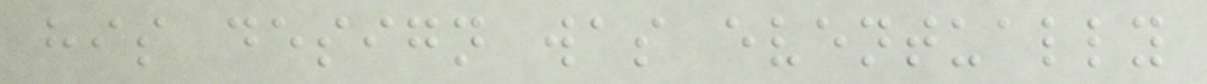his design was eventually
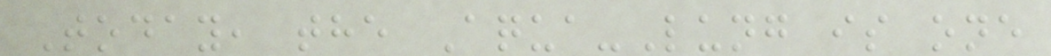Today, the Aqua-Lung is one
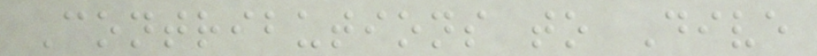Contributions to Dive
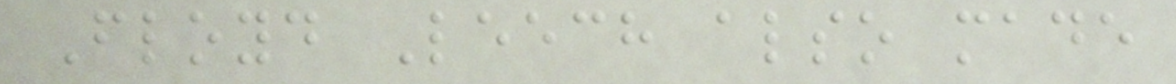Floyd Leech also made
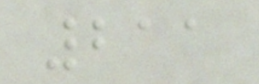211
